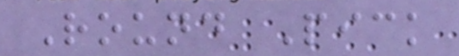Round Pick
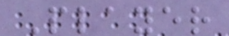Player
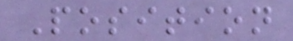Position
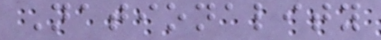Nationality
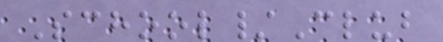School/Club
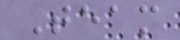Team
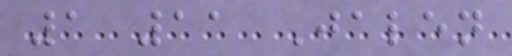1 11 Jalen
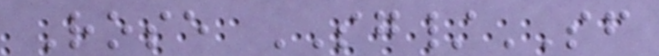Rose SG/SF
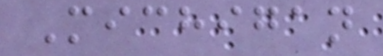Michigan
